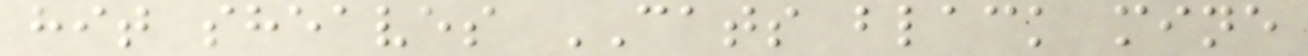hit sheaves CATS black mine
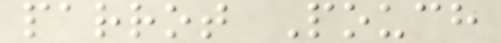parrot Pouch
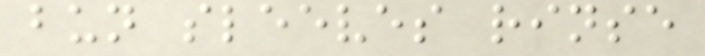bun sleeves rinse
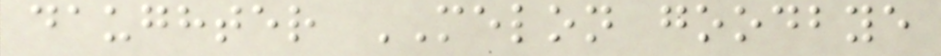daughter MELON goodbye
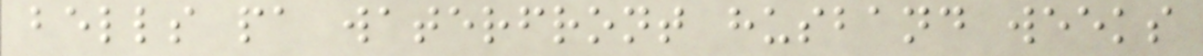bells pa waterfront husband weeks
